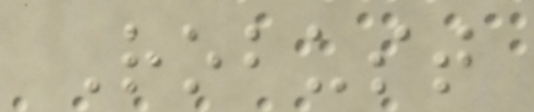Robust
